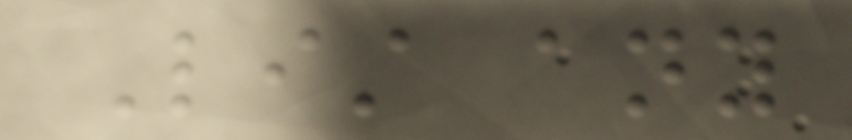List any
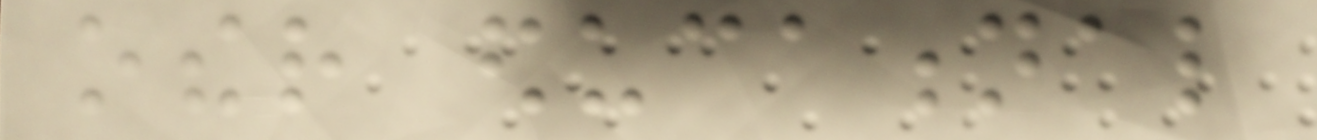other educational
